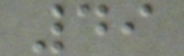49
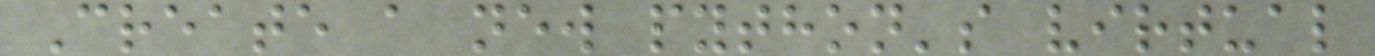Create a new python's virtual
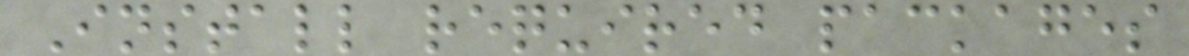Install required packages
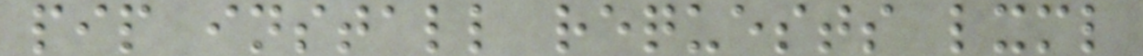pip install requests lxml
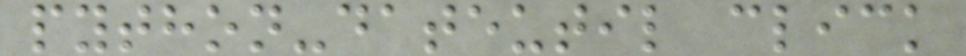python-dateutil click
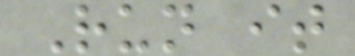Run it
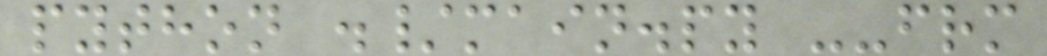python ./main.py --frm
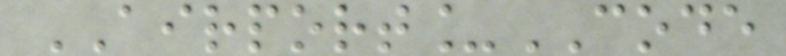AIRPORT_CODE
